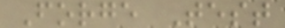Forge Test
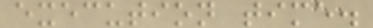execution time.
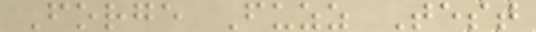Forge Fuzz Test
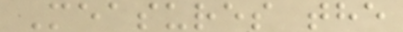Measures the
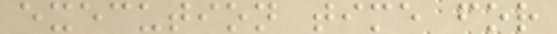execution time for
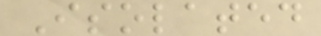Isolated
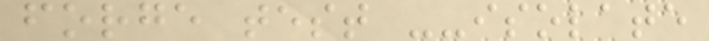forge test --isolate
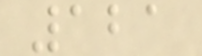121
